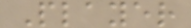Player
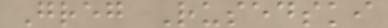Greg Rusedski
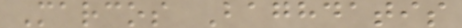Marcos Baghdatis
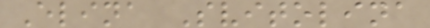Elina Svitolina
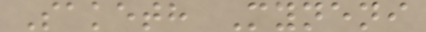Saketh Myneni
